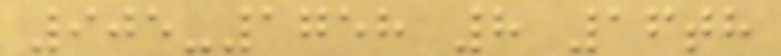905-1758 8 16th
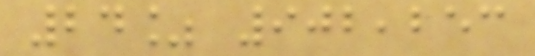24% 902,253
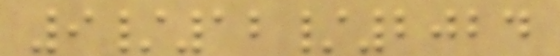9/12/2024
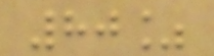80%
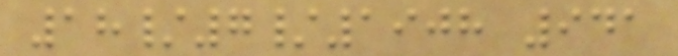18/7/1908 941
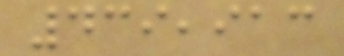439,913
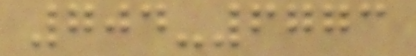704-6773
